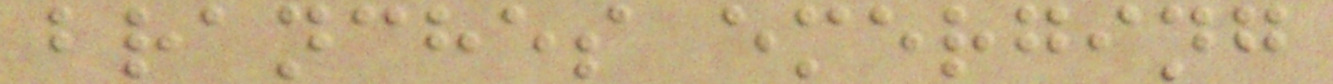branches emerging
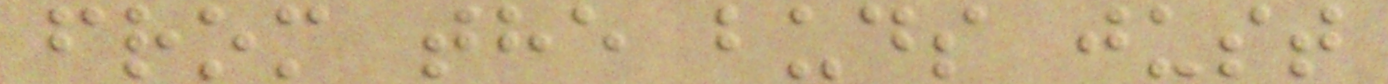from the buds just
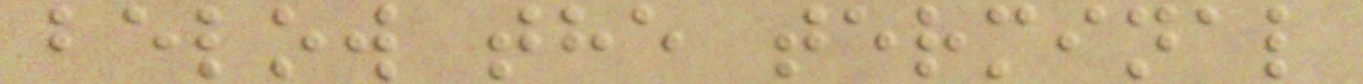below the terminal
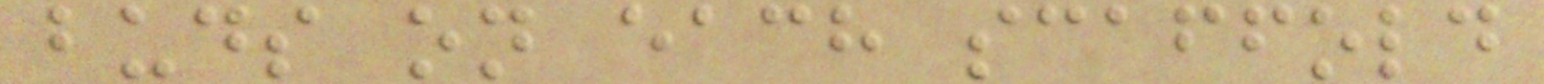buds on each scaffold
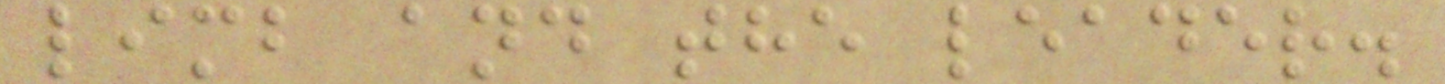limb and the leader.
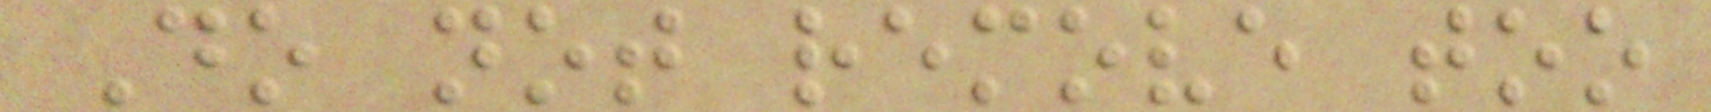Do not remove too
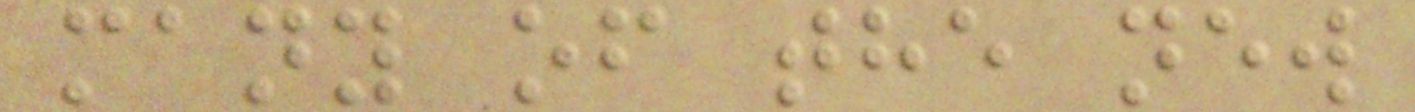many of the new
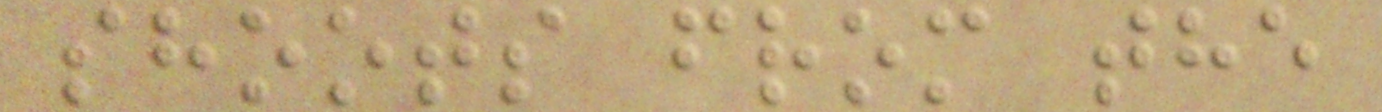shoots from the
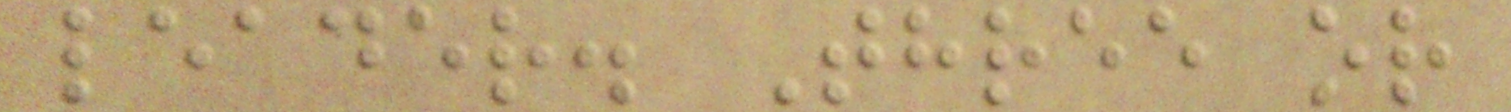leader. Three or
